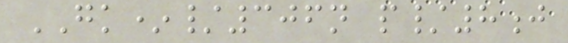GK*/306n p/8j
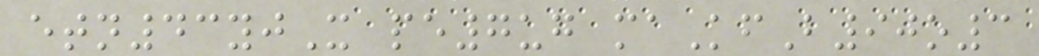etn43yjX pe7ug maKfB90o3
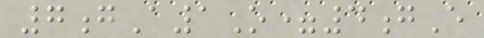7gA1O=4gE
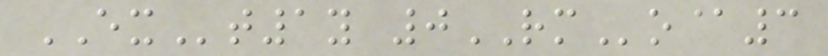EXt1y 0RMo@3
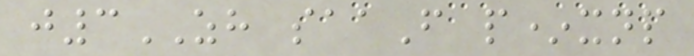j3ZH saaF p*xnp
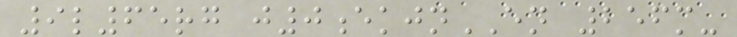9l65rg j0ekjnEN 256m-
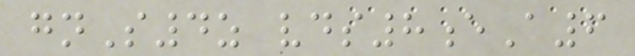gnS4z vds8eA6
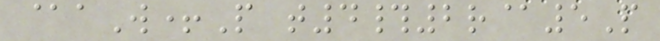@aW+P t4#2r@5P
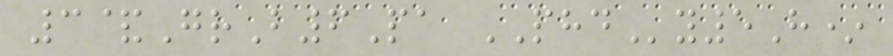3&GrB6Pa PHDy5H*
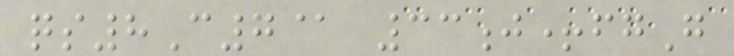qs8C7@ 33j+fgG
